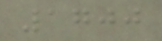1700
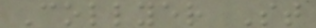Collyer St
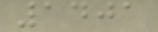1401
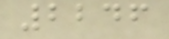2246
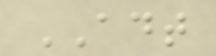ADT
